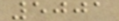5001
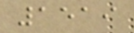1519
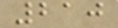210
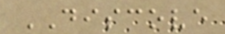DISCOVE
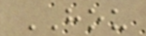HOU
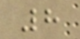8
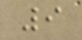9
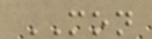MON
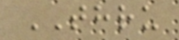THRU
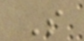S
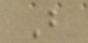B
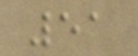51
